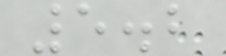5.2
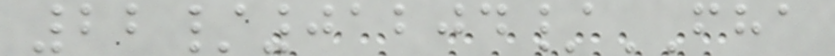22/01204/FHA
